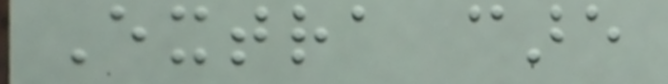Extra care
